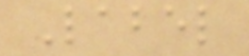Label
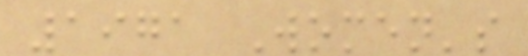1971 Women's
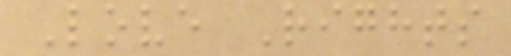Love Rights
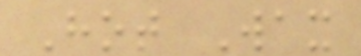Hot Wax
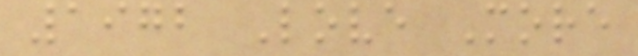1972 Love More
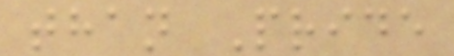than Pride
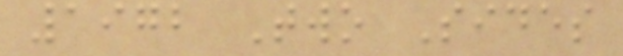1972 Two Sides
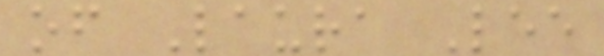of Laura Lee
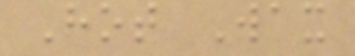Hot Wax
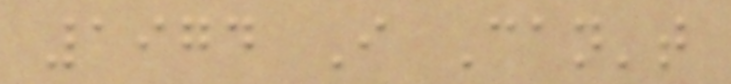1974 I Can't
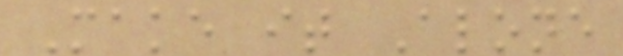Make it Alone
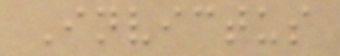Invictus
